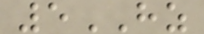5HZ
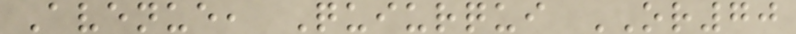Avenue, Quiurqui OR70
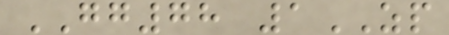GG78 1ZP
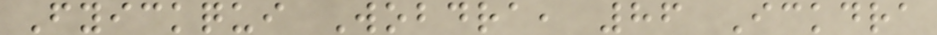Fyickqui Wobdra, 86 Ickdra
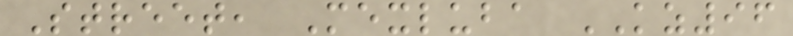Street, Mexluba KZ96
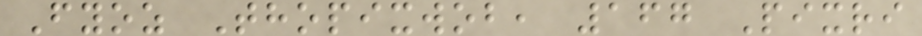Fyoz Thopixwob, 167 Pixri
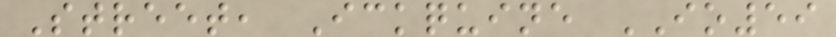Street, Ickquine IO59
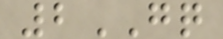2GQ
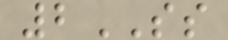2SS
